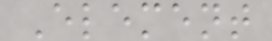Element
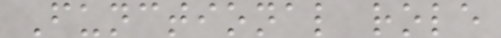Functional role
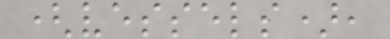(vessels),
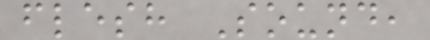flesh Sound,
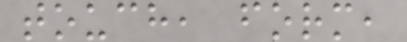touch, form,
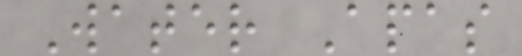Water Apas
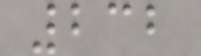232
